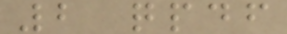2 qpdf
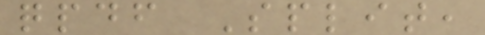qpdf Split,
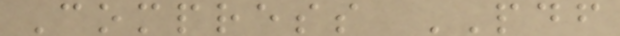Compress PDF
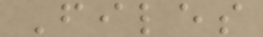Files
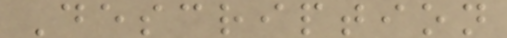Description
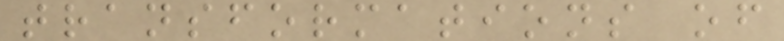transformations of
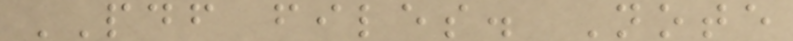PDF files. Note
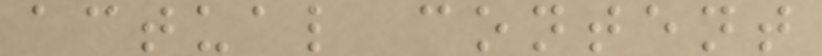actual content
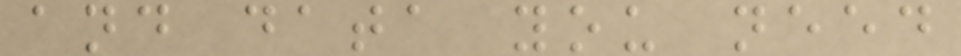and data you need
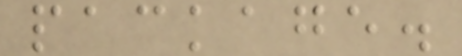package.
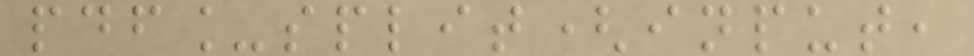pdf_split(input,
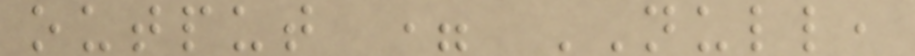output = NULL,
